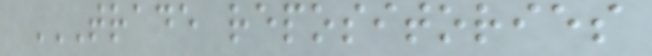TRADE REPOSITORIES
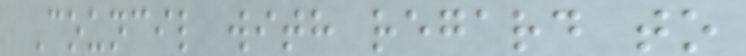Council with regard to
